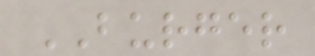BURGER
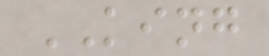KING
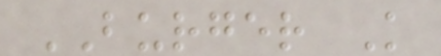BURGER K
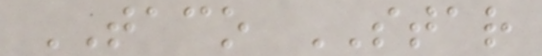TACO STAR
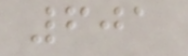601
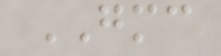GMC
